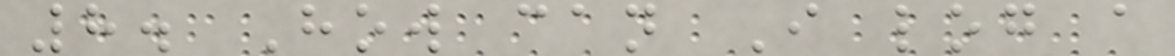8. How can I log a
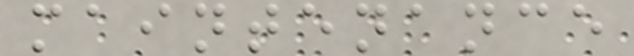maintenance
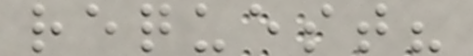request?
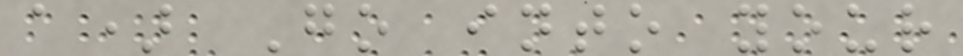a) Go into your
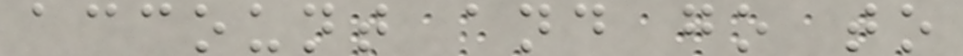account and go to
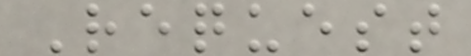Request
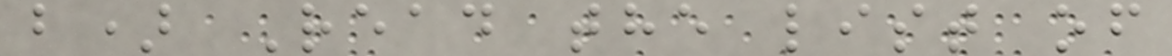b) Read the list of
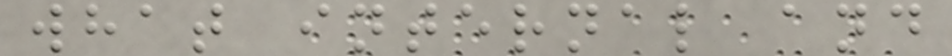what internal and
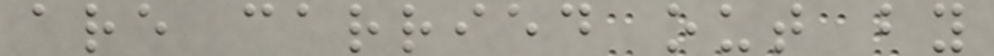are carried out by
